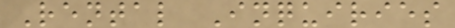Rental Inquiries
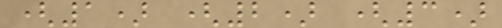(1) (2) (3)
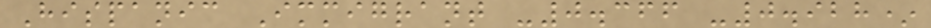Hispanic Immigrant -0.366 -0.928*
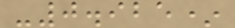-0.925*
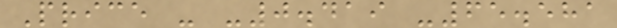Price - -0.419 -65.581
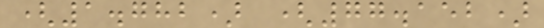(1.782) (77.152)
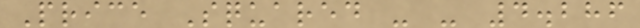Price Squared - - 4.286
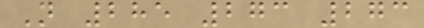N 285 273 273
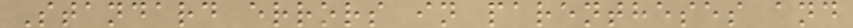Standard errors in parentheses and
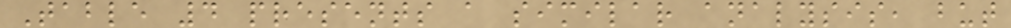Table 4 presents a similar analysis, but
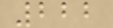222
